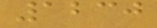1230
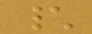\
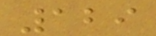129
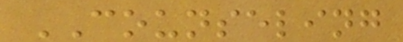COUNSELING
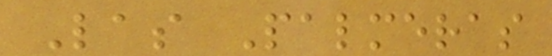Las Palmeras
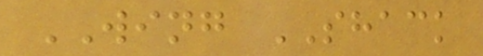WING SHACK
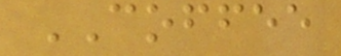COFFEE
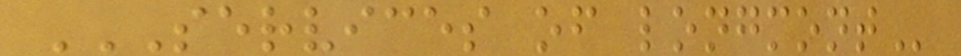SERVICES OF LONGMONT
